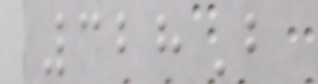328B
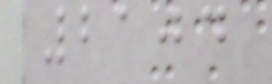2104
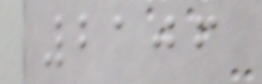2106
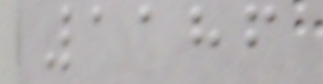1186
